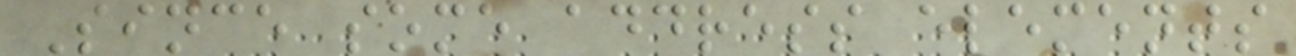Since some address elements
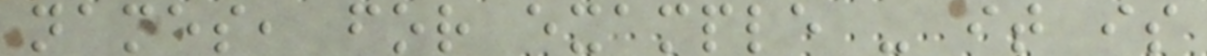names, for example - it is
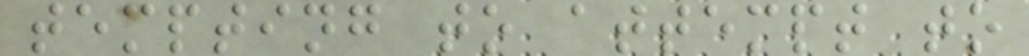tempting to attempt to
